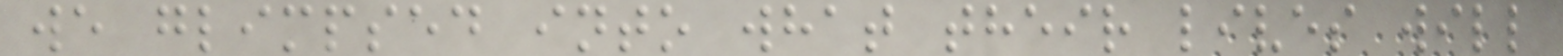we glimpsed into what their lives will
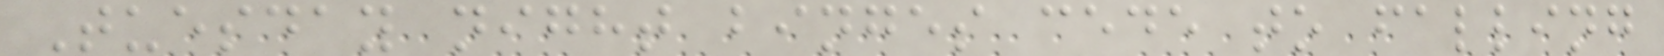Tuesday night binges cede to falling
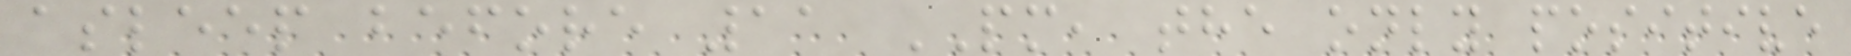asleep before 11 PM, the only positive
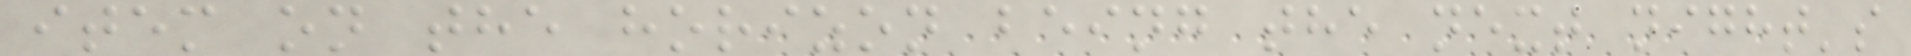item on the horizon being the next night's
